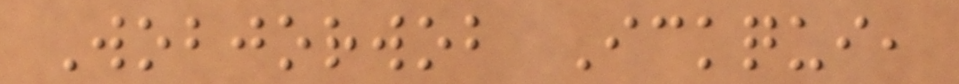Wobjorwob Ickqui,
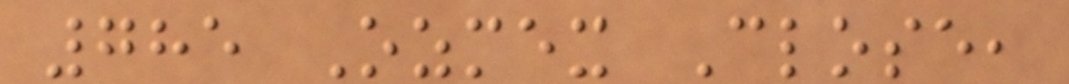785 Ozmex Close,
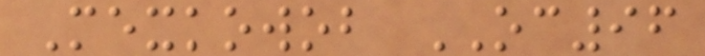Mexkowob OC96
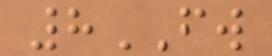8FW
